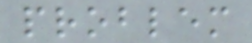problem
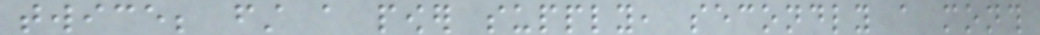twice; first a power supply, secondly a month
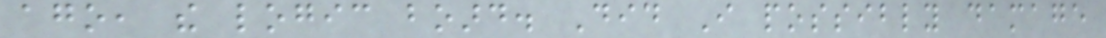ago, the logic board. Did I possibly damage
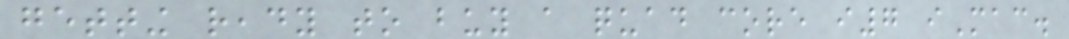getting ready to buy a quad core i7 iMac.
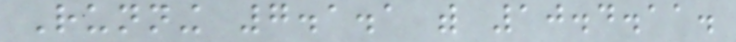Running 7.1.1 with 10.4.11.
